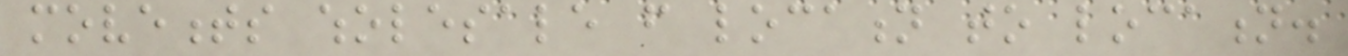movements wholesale from location to location.
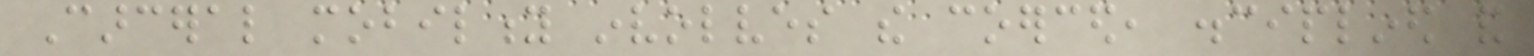Carceral mobility involves the coerced, disciplined and
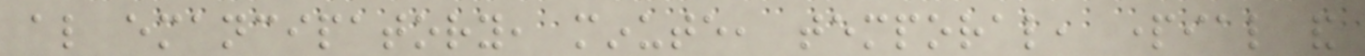also emancipatory, minute, temporal, partial and
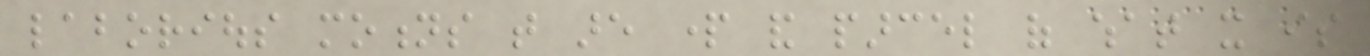laborious motions that are part and parcel of what it is
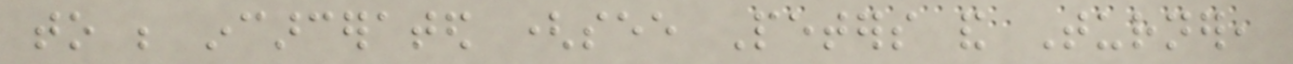to be incarcerated (see Peters and Turner,
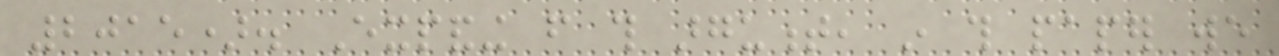2015). Expanding from this argument, in this paper we
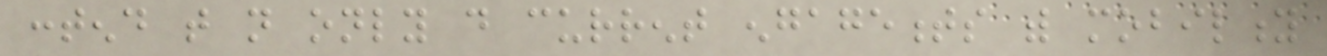contend that not only do current engagements with mobility
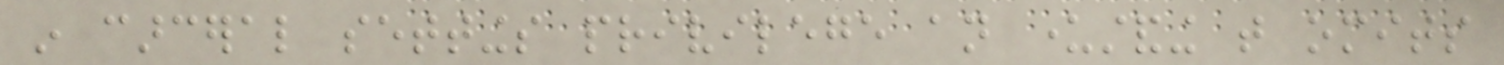in carceral settings privilege an understanding that omits
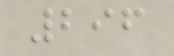296
